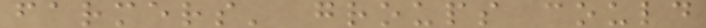farmers' groups could
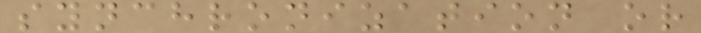synchronization or
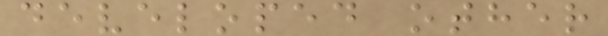developed other
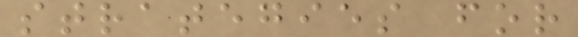strategies for
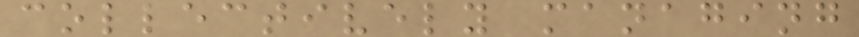collectively managing
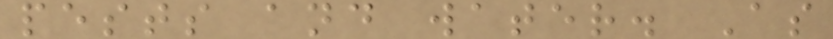pests and water. As
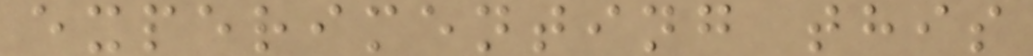experimenting this
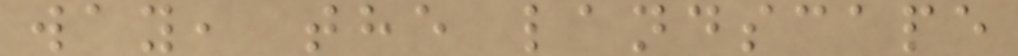way, the landscape
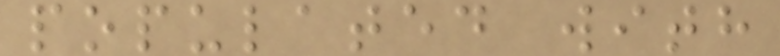populated with
